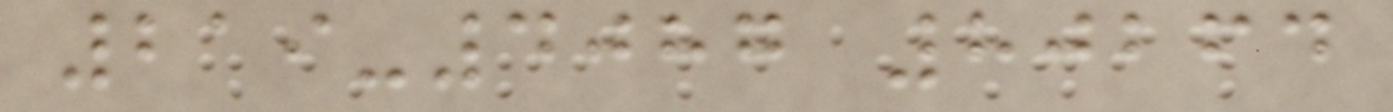219-4087 80264
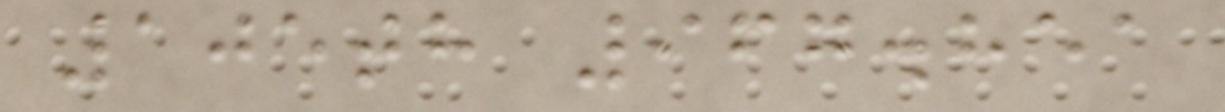105th 967.851
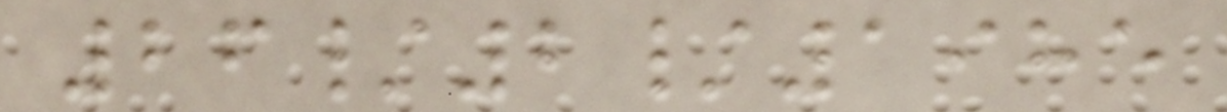26/2/1985
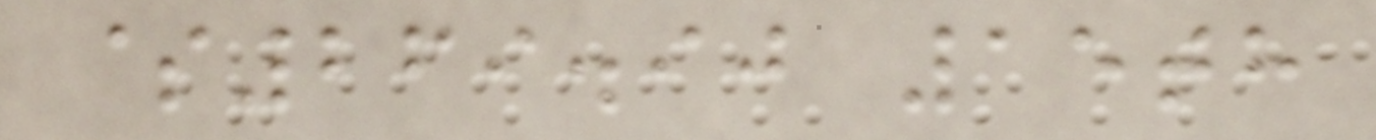$269.90 15th
